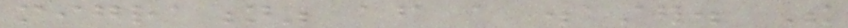migration" after a disaster. The
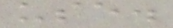use.
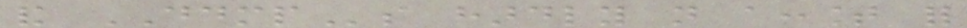and DDMPs hardly not account for
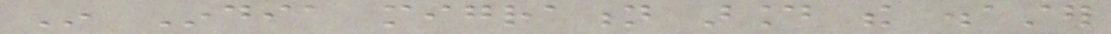In India migration around the disaster
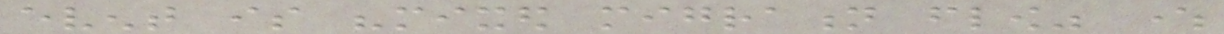event is "mixed migration flow" where
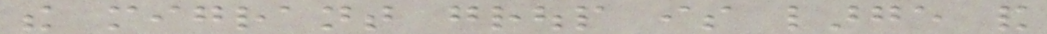the migrant group is large and
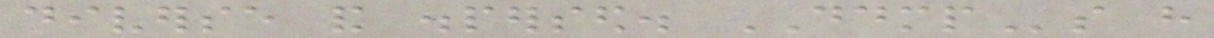diverse and dispersed. DDMPs have
